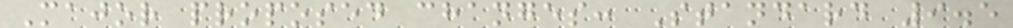Major proposed changes: Standard 9.5
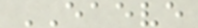EAEVE
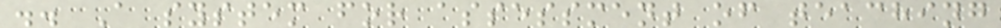.. A system for assessment of teaching
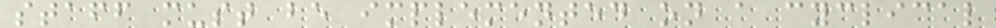staff must be implemented on a cyclical
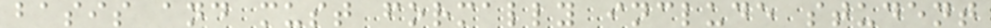basis and must formally include student
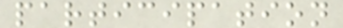participation
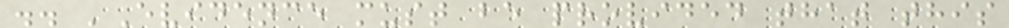.. 'Evidence must be provided that this
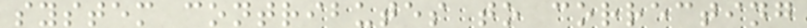system contributes to correcting
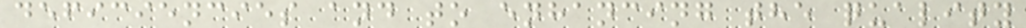deficiencies and to enhancing the quality
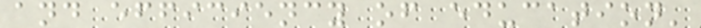and efficiency of education'
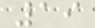19
